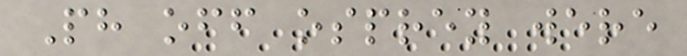Ph off osprey were
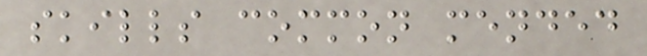skills common mended
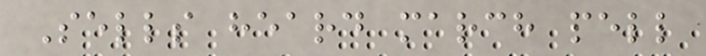Sells heard march pell
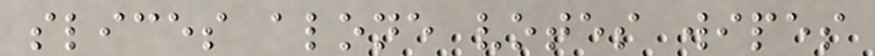slices alone votes wipes
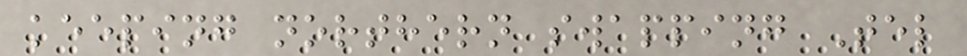keeping northern swapping Tel
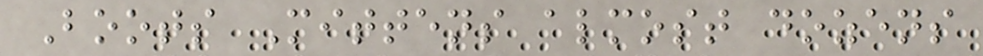Boots Mittens almost dozens
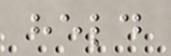held
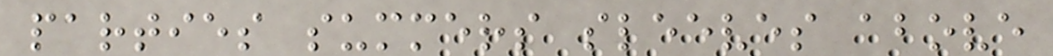parties summers sleeves above
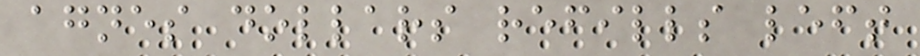agnes dollars refills left
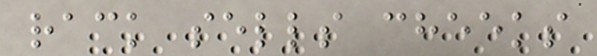rack sells cheeks
